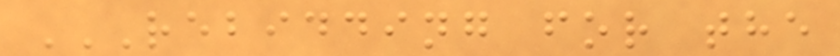REBIDDING FOR THE
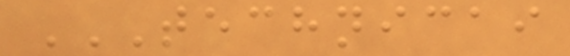TECHNICAI
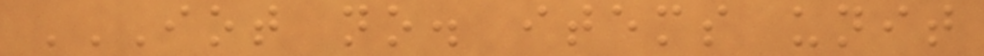IOT NO. ITEMS UNIT
